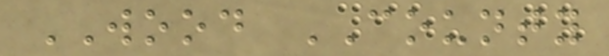WOOD COUNTY
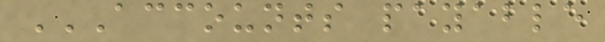ACCOUNTS PAYABLE
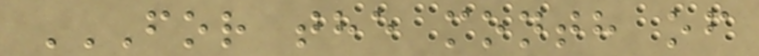FOR THE MONTH OF
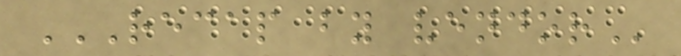RECAP BY VENDOR
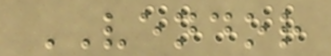VENDOR
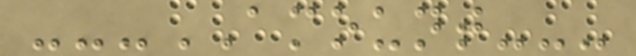---AMOUNT---
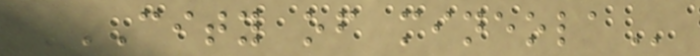CITY OF MINEOLA
